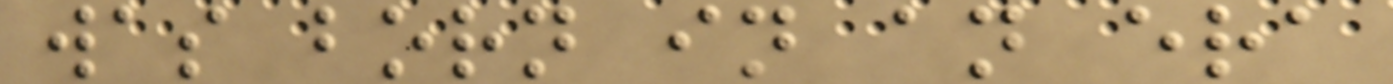was born in an era
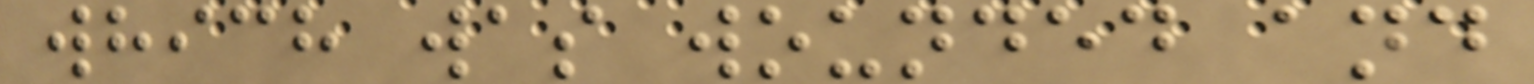which was wounded and
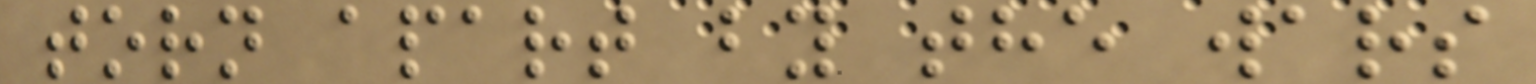torn apart by the wars
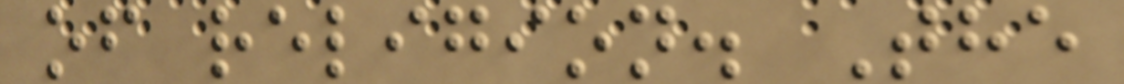of religion. The
